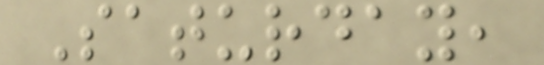Saturday,
